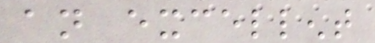an excellent
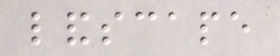landscape
